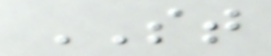ST
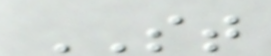ST
